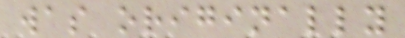was originally
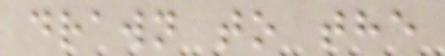drawn to the
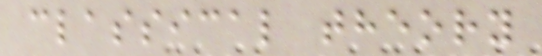classical theory
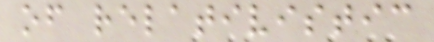of relativistic
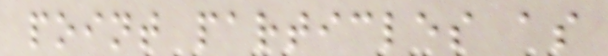point particles as
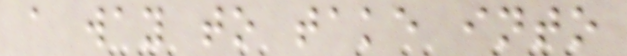a way to take into
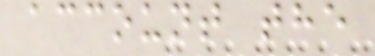account the
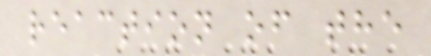reaction of the
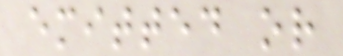emitted or
